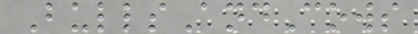BullsAndCows
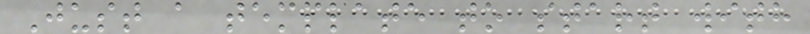Just a template to start with
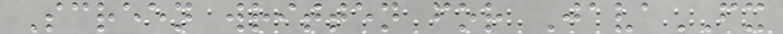Screen written for JavaFX
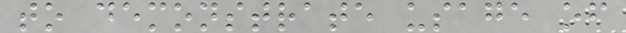to demonstrate usage of
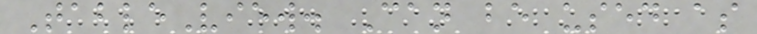TableView. Can be used as
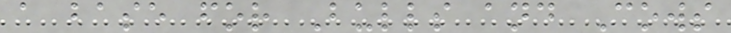a base for Bulls and Cows
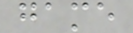game
